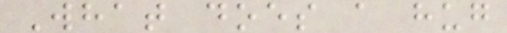What does a hug
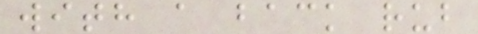with a back rub
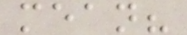mean?
